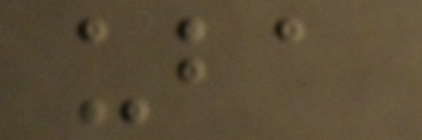uba
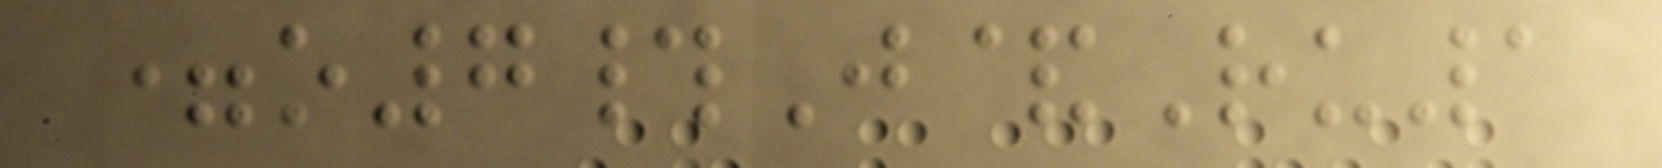=o7#J&Ru1
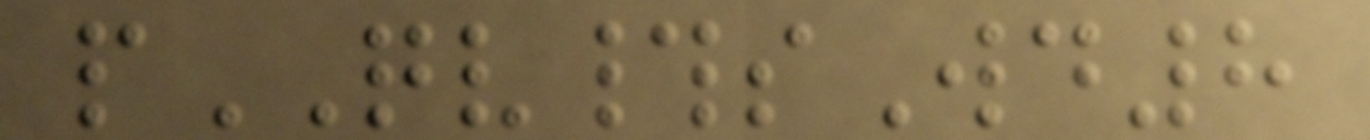pQV#sWd8
